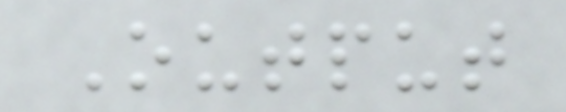Output
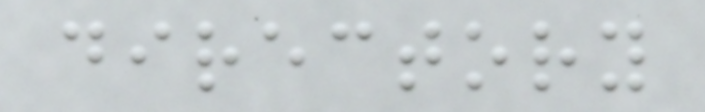directory
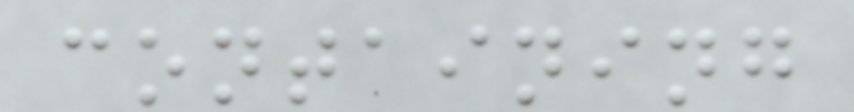containing
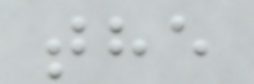the
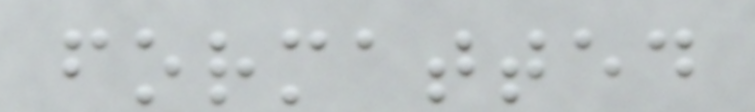formatted
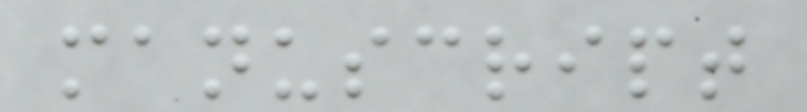manuscript
